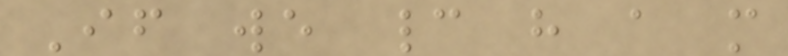If we cannot have a more
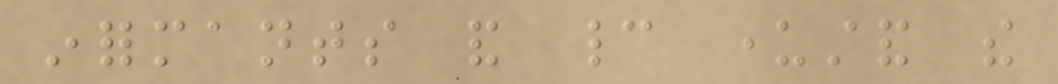informants and cannot understand the
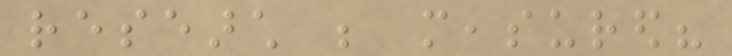research be measured?
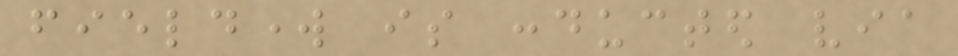fieldwork is conducted via
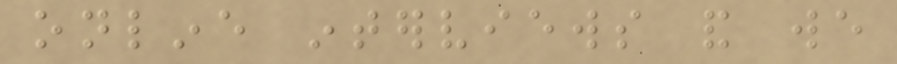online interviews and we
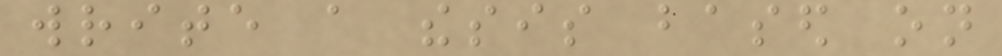write a thesis based on
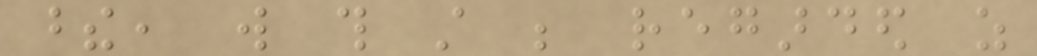these, will this still be regarded as
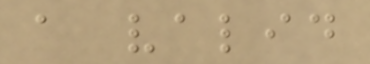a valid
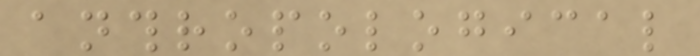anthropological
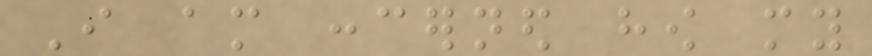I am concerned how my
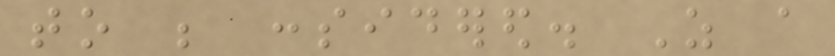to be considered. As a
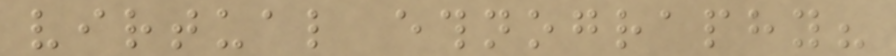virtual ethnography?
